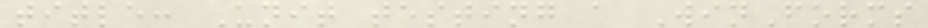title: Unit testing a WinForms
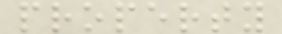property
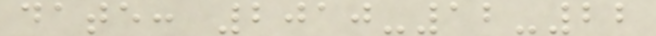date: 2010-12-22
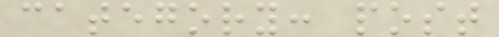category: post
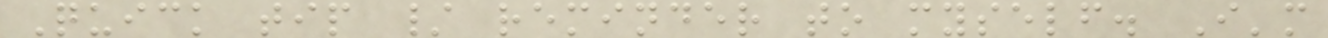Quick tip / reminder to myself. I'm
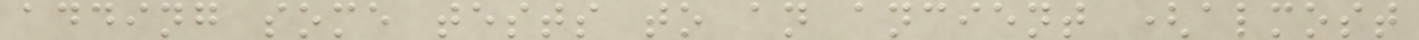adding some tests to an ancient (almost
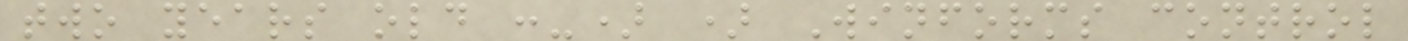two years old :-) ) Winforms control
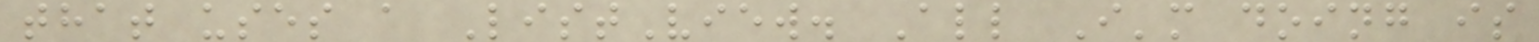that uses a ListView. All I'm doing is
